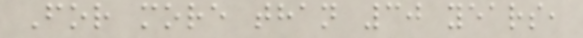For more than 30 years,
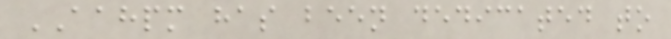AAHPM has been dedicated to
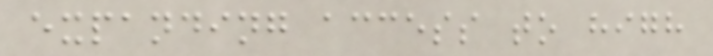expanding access to high
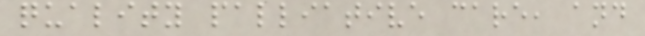quality palliative care, and
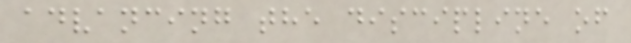advancing the discipline of
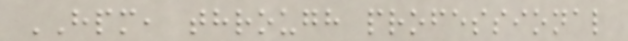HPM, through professional
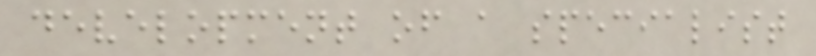development of a specialist
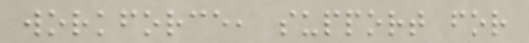workforce, support for
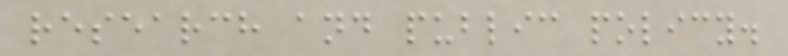research and public policy.
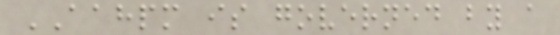AAHPM is governed by a
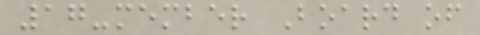17-member Board of
